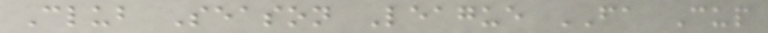Club Season League FA Cup
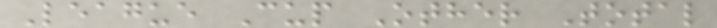League Cup Other Total
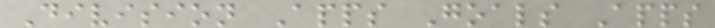Division Apps Goals Apps
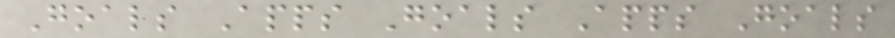Goals Apps Goals Apps Goals
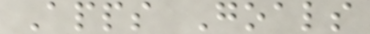Apps Goals
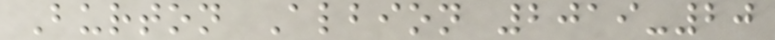Burton Albion 2019-20
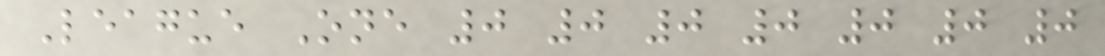League One 0 0 0 0 0 0 0
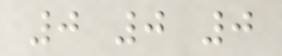0 0 0
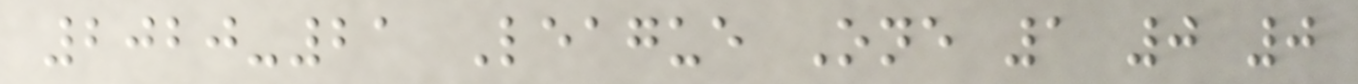2020-21 League One 1 0 0
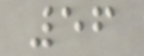56
